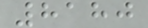8180
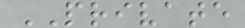PRIVATE
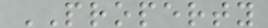PROPERTY
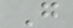G
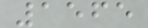1565
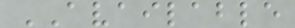AVAILABLE
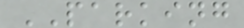PARKING
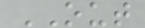OUT
